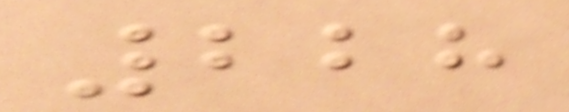228
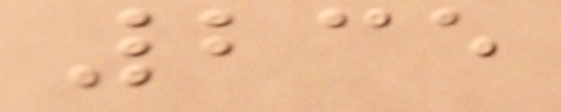235
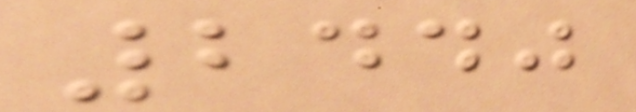2440
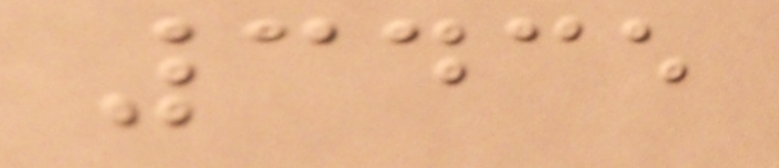3435
